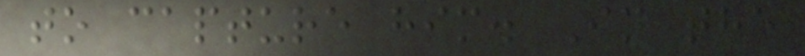to capture him. In the
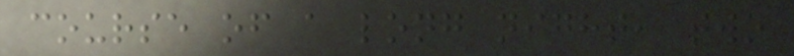course of a long night, two
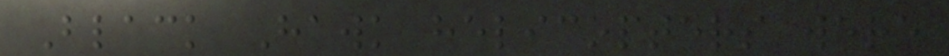Black Hawk helicopters were
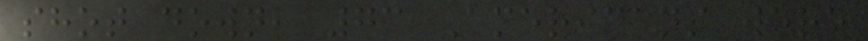shot down, 73 Americans were
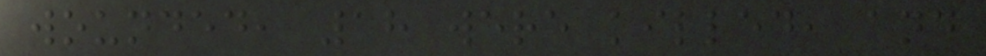wounded, 18 were killed, and
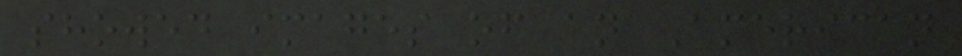showed images of an American
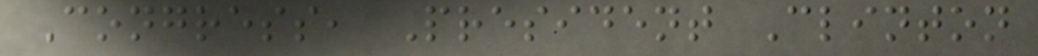Congress, President Clinton
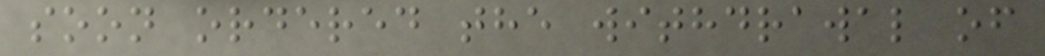soon ordered the withdrawal of
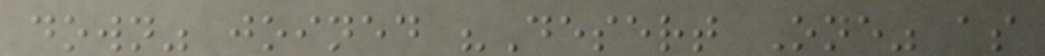down" joined "Desert One" as
